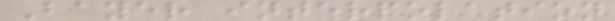Bayer interpolation
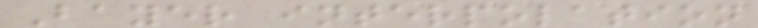Bayer interpolation
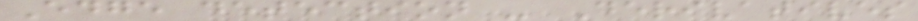Edge detection - Derivatives
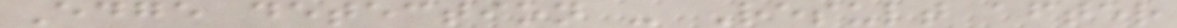Edge detection - Result after
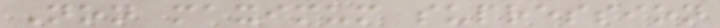Non maximum supression
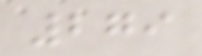279
